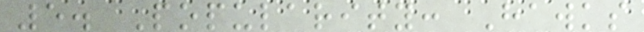5. Popularity: Hawks
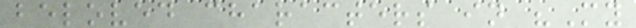beloved characters in "My
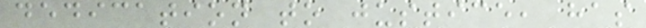dedication to justice, has
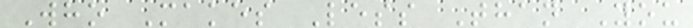Who Makes Less Than You
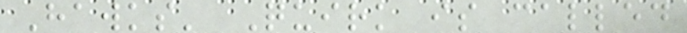Hawks' Quirk is called
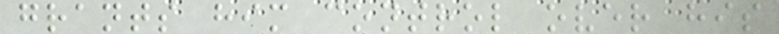grants him control over his
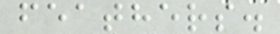feathers.
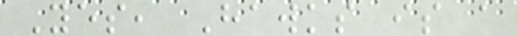Yes, Hawks is a
